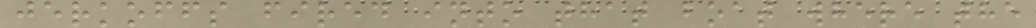jerkoffs fired into that boat where the
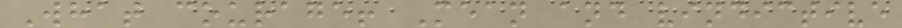What courage! Mean and vindictive
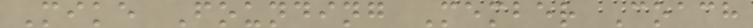Mike Founding Member Coach
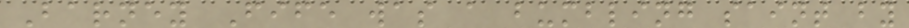Barney Fife was a bumbling saint by
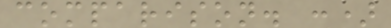comparison. :)
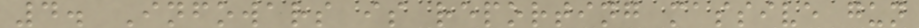4. Infowars is reporting massive gun
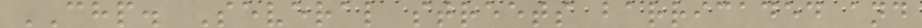CHP. Several streets barricaded and
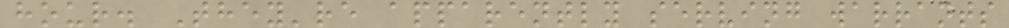hour. They're apparently serving warrants
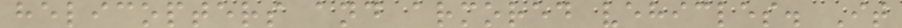helicopters and armored vehicles. It
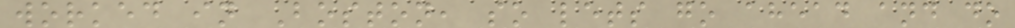worked in Boston, so lets go ahead and do
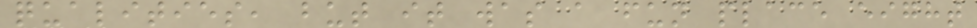qualities, but it was a fun place eight
